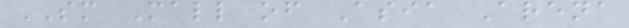SM Mall of Asia Arena
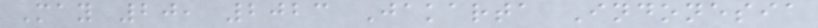May 20, 2023 Jakarta Indonesia
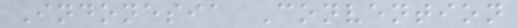Indonesia Convention
